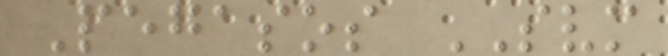Pegasos SVM
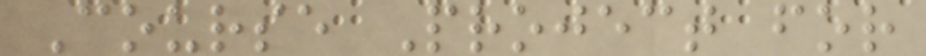Course Project for
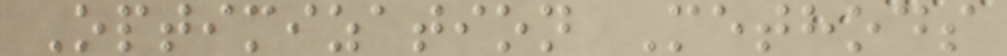Optimization Methods
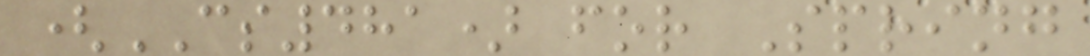(CS481) for Spring
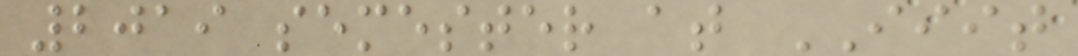2019 semester at IIIT
